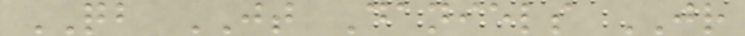QB JT Daniels JR
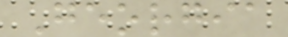Georgia
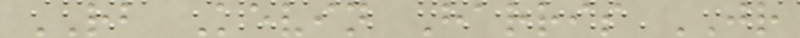RB Kevin Harris JR
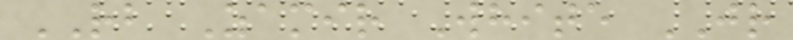RB Zamir White JR
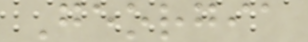Georgia
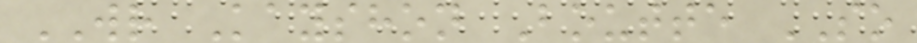WR Kayshon Boutte SO
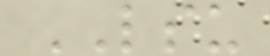LSU
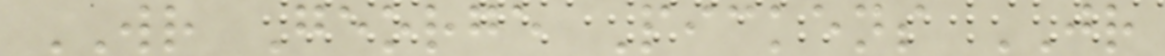WR George Pickens JR
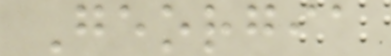Georgia
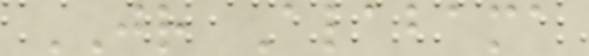JR Alabama
